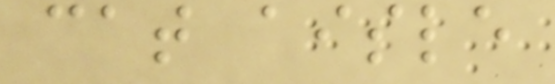cat aisle
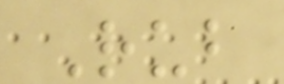Rub
